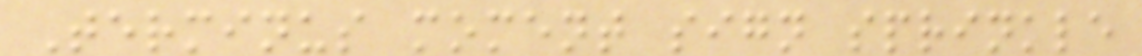Terminus moment sign sprinkle
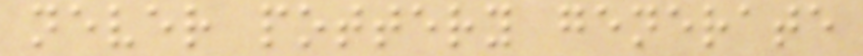never pottery generate
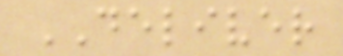DELIVER
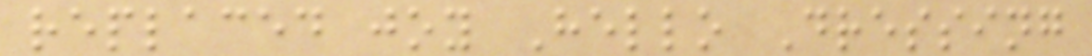replaced joy Hello Dressing
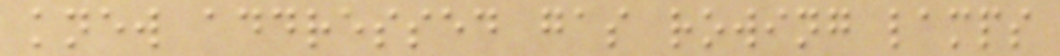knew addressed gas rowing lamps
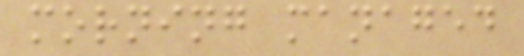morning managed
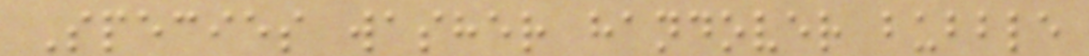Species washer handover bubble
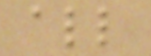all
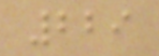229
